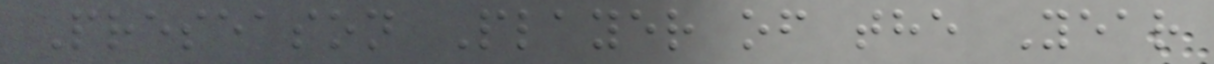Preseason Player of the Year
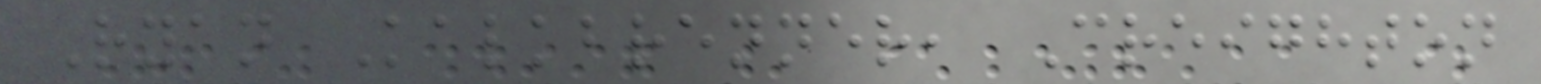Ryan Kalkbrenner, Creighton
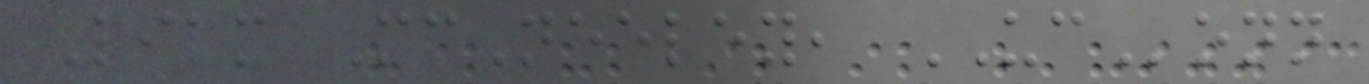Liam McNeeley, UConn
